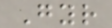Gyr
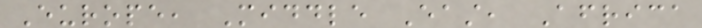Europe, Middle East, Africa
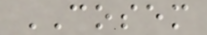COSEM
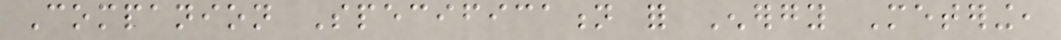Companion Specification for Energy Metering,
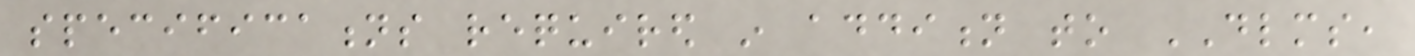specifications required in addition to DLMS,
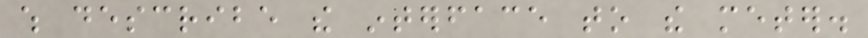which describe the interface to the meter.
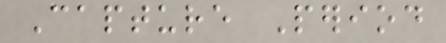Capture Period
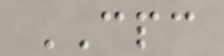CPC
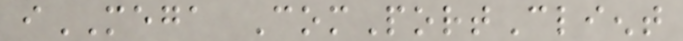iMEGA ComPortClient
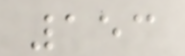153
